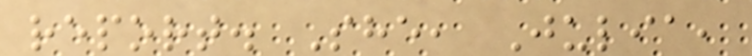report. She, Julia,
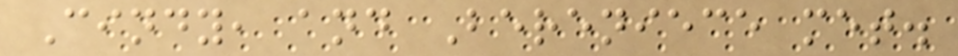Cindy, and Bereniece met.
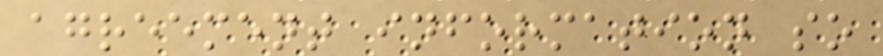agreement information so
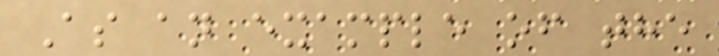As an example of the
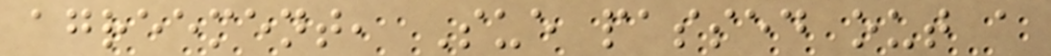agreement, Sue passed out a
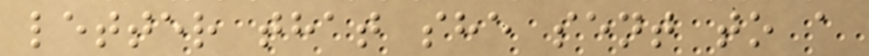letter that she sent to a
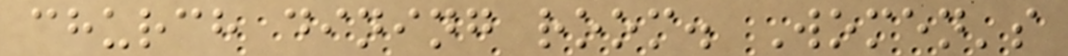church dining room. Women's
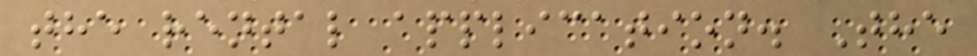the rental application. The
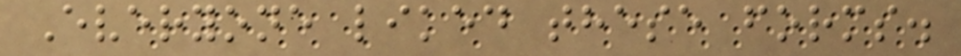Everyone liked these forms.
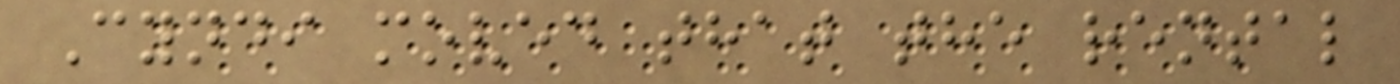Cyndi moved that the rental
